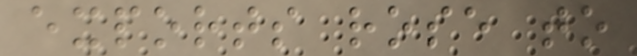exports rose to
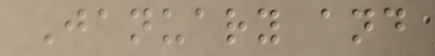January and
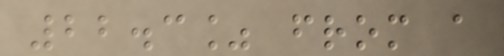22.3% from a
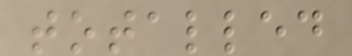totalled
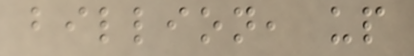billion, up
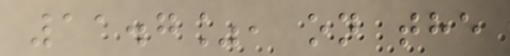11.7%, on the
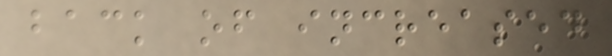back of increased
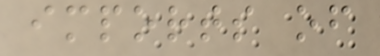imports of
